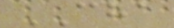CHA
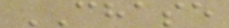CHASE
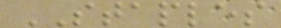STAPLES
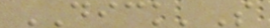DICK'S
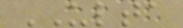ULTA
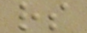rs
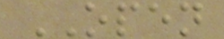OPEN
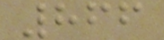866
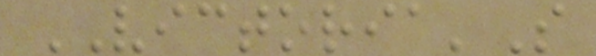VICTORIA'S
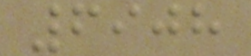6908
